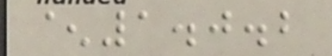^1.0.2
